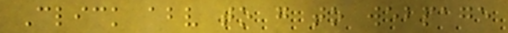Click above to go to webpage
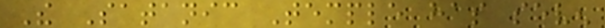The Satanic Temple has seven
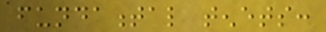fundamental tenets:
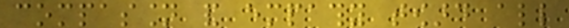compassion and empathy toward all
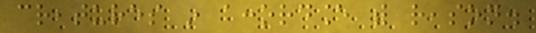creatures in accordance with reason.
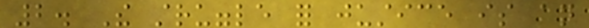2. The struggle for justice is an
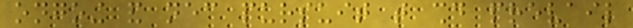ongoing and necessary pursuit that should prevail
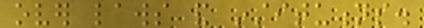over laws and institutions.
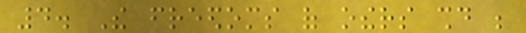4. The freedoms of others should be
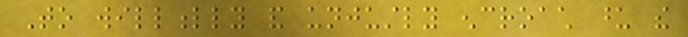To willfully and unjustly encroach upon the
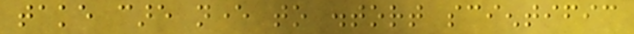take care never to distort scientific
